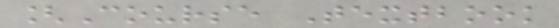[Course Textbook
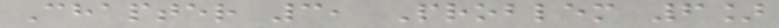Chapter 3, Problem 6]
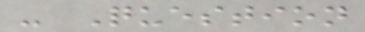- Question
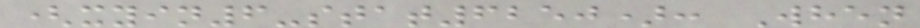(xyin6-stat6250): When
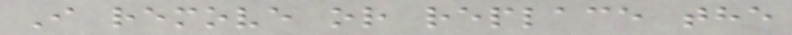I remove or replace the
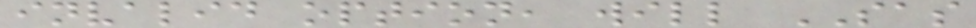invalid option, will SAS
